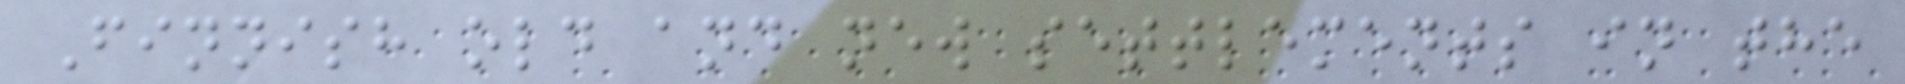Finnish old and new settlements in the
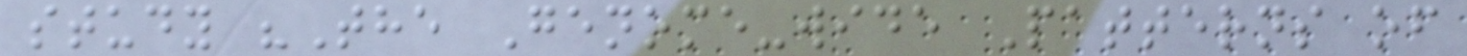study "The Genome-wide Patterns of
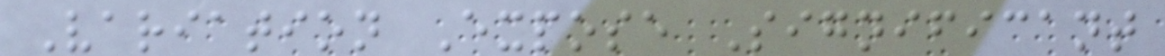Variation Expose Significant
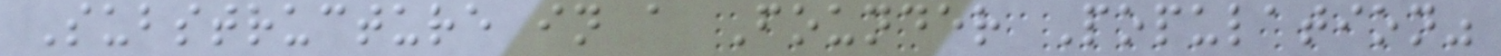Substructure in a Founder Population"
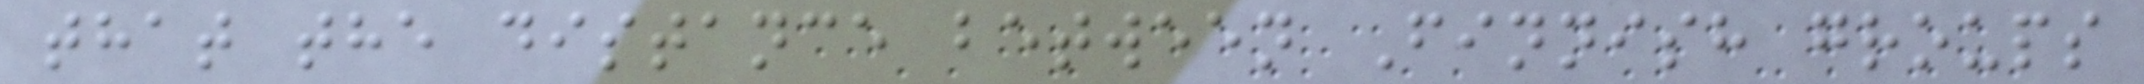that the distance between Finnish groups
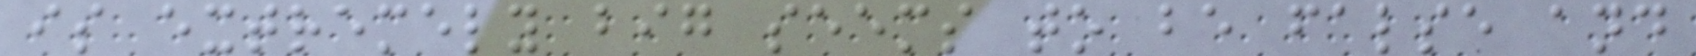is extremely big seems to be false and
